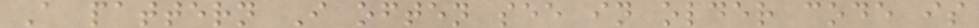A pattern I often see in older code is
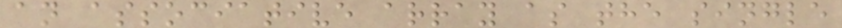an associative array as the single
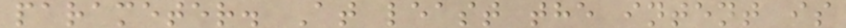parameter. At least the intent is
